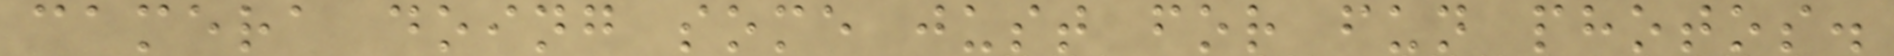camera doing some just for fun photos.
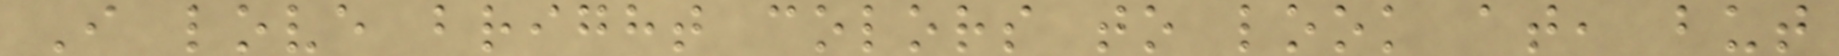I love bright colors to look at, but
